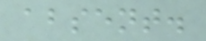absent.
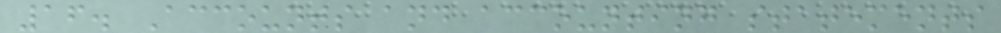16. Accounts and accounting statements
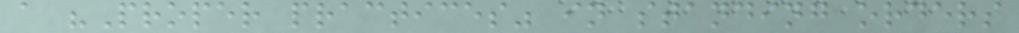a "Proper practices" in standing orders
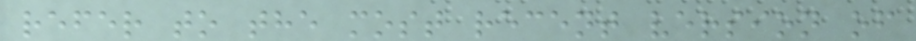refer to the most recent version of
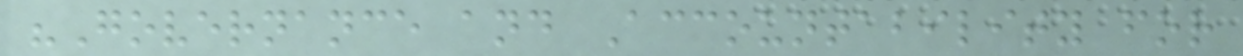"Governance and Accountability for
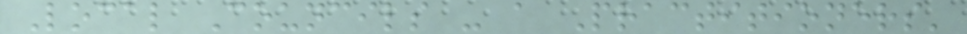Local Councils - a Practitioners'
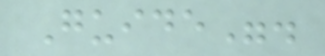Guide".
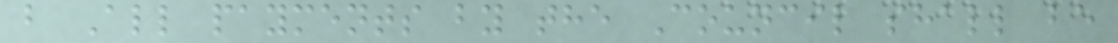b All payments by the Council shall be
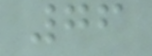76
